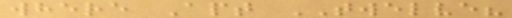where Apt TWELVE?
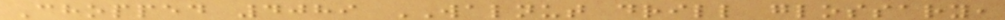Chopped 4089 WALNUT drill glossary,
